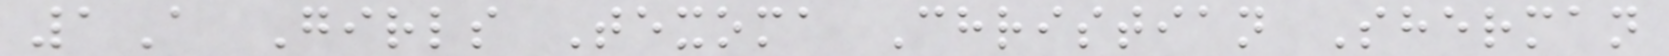1A Girls Texoma Christian Sherman
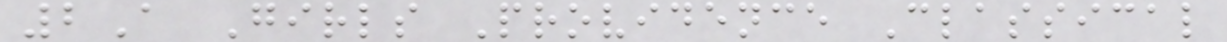2A Girls Providence Classical
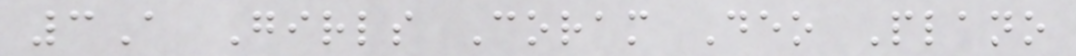3A Girls Coram Deo Plano
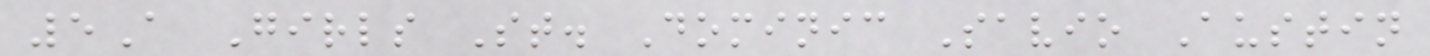5A Girls St. Dominic Savio Austin
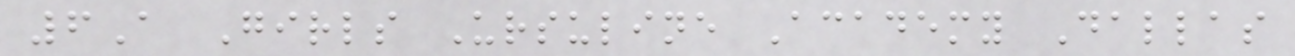6A Girls Ursuline Academy Dallas
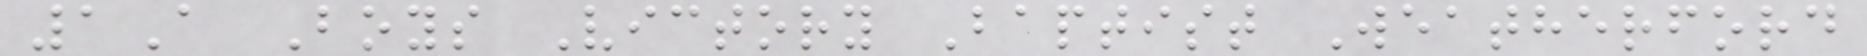1A Boys Victory Baptist Weatherford
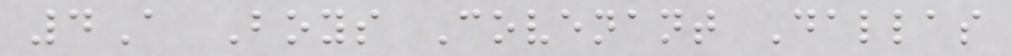4A Boys Covenant Dallas
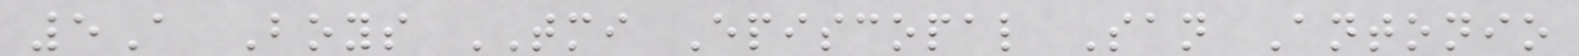5A Boys TMI Episcopal San Antonio
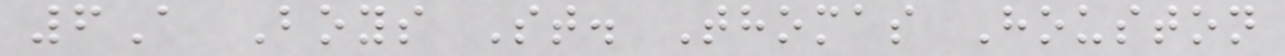6A Boys St. Thomas Houston
